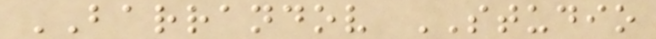BARRANDOV STUDIO
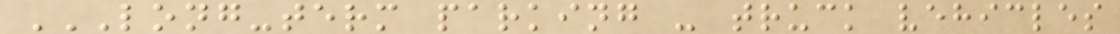LONG-TERM PARKING - TRUCK VEHICLES
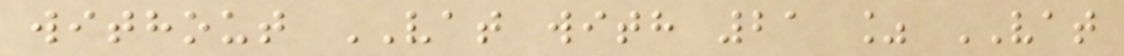without VAT with 21 % VAT
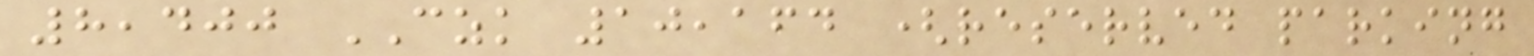8,400 CZK 10,164 (reserved parking
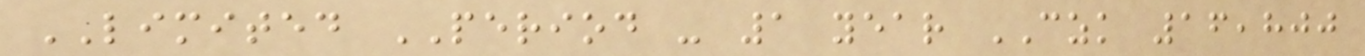LIMITED PERIOD - 1 year CZK 16,800
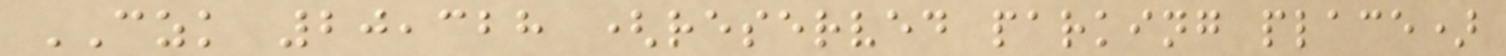CZK 20,328 (reserved parking place)
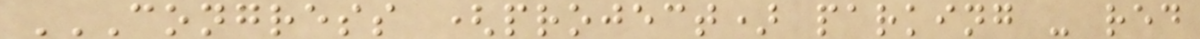CONGRESS (PROJECT) PARKING - RED
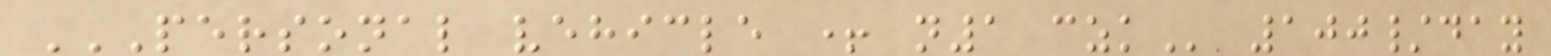PERSONAL VEHICLE + N1 CZK 100/day
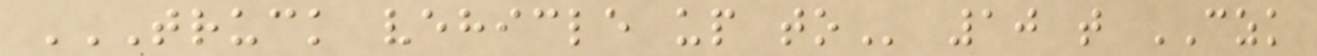TRUCK VEHICLE UP TO 10 t CZK
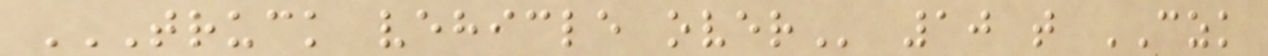TRUCK VEHICLE OVER 10 t CZK
